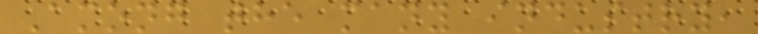Among the many industry,
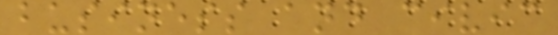business and civic
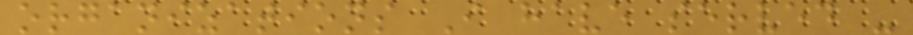organizations I have served -
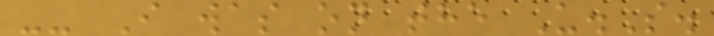-- I was on the U.S.
